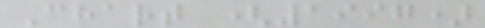Chart (1997)
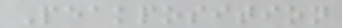Peakposition
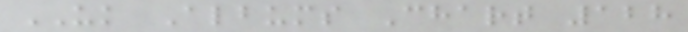UK Albums Chart 128
